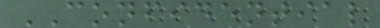CONFIDENTIAL
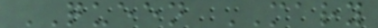QUEEN MARY
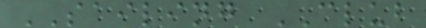SAILING CLUB
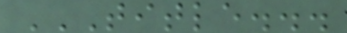TITLE...
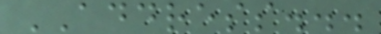ADDRESS...
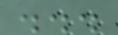...
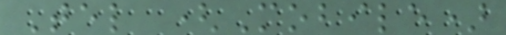Tel (Mobile)
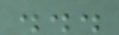...
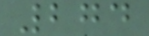274
